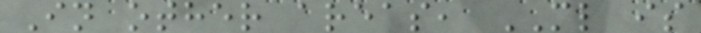In other areas, ML is
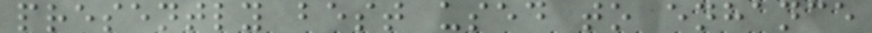presently best used to enhance
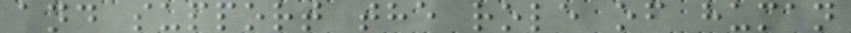and support the role of human
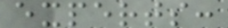experts:
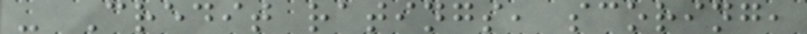- Credit ratings, scoring,
